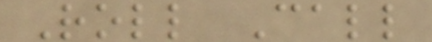Roll Call
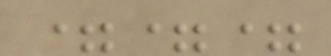===
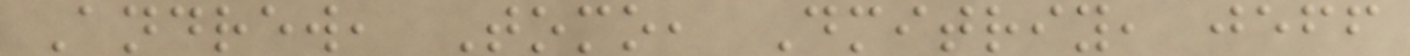Andrew, Tomo, Dmitriy, jeff
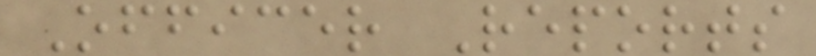Officer Reports
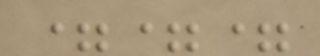===
